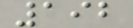192
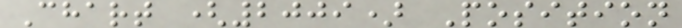Chart (2009) Position
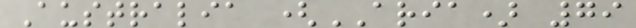Australia (ARIA) 79
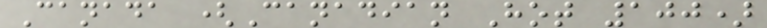Canada (Canadian Hot 100)
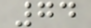74
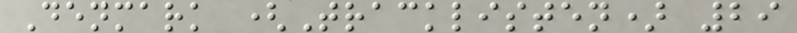Denmark (Tracklisten) 29
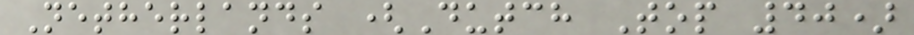Netherlands (Dutch Top 40)
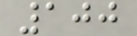100
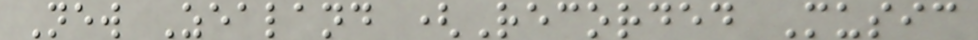New Zealand (Recorded Music
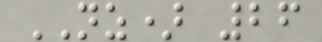NZ) 26
